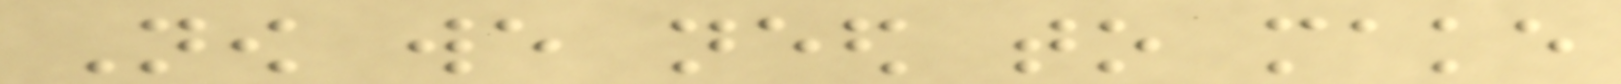Now we need to make
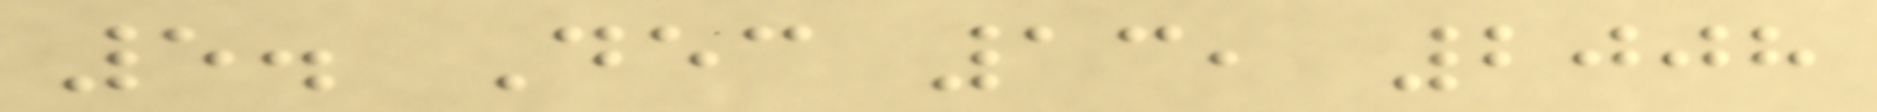5. Dec 13, 2008
